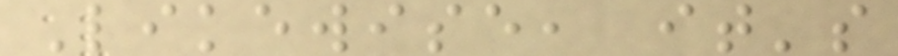Likewise, it's
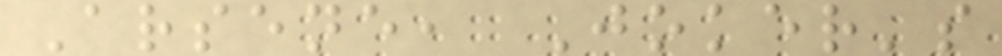Arsene, Joker's
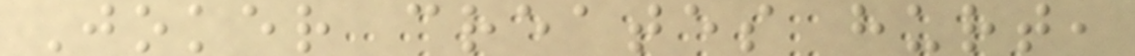Joker creates hurt,
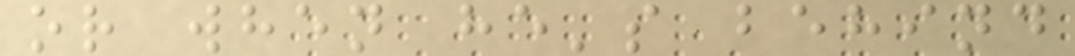or when he's behind
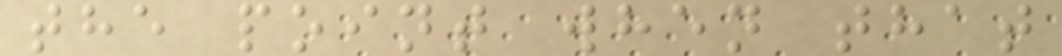the point when that
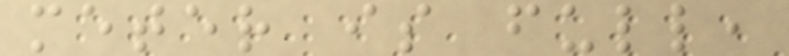meter is full,
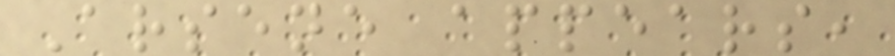Arsene appears,
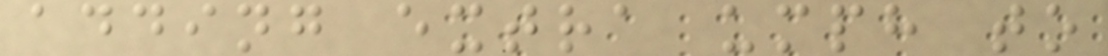adding extra umph to
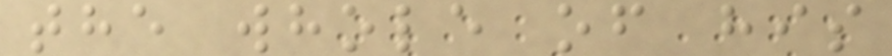the whole of his
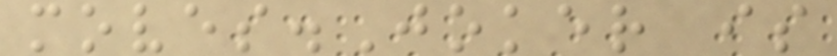moves.Joker is
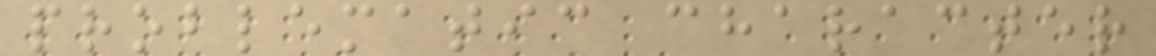problematic character
